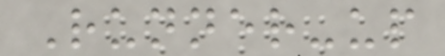Runner-up
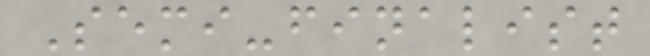Semi-finalist
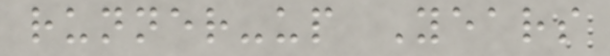runner-up Years
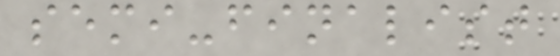semi-finalist
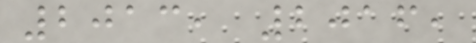2013, 2016,
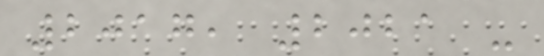2017, 2021 -
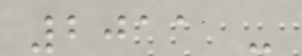2011 -
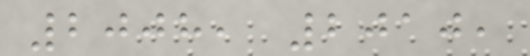2008, 2010,
